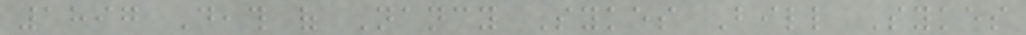1897 Death of Nancy Sykes Bill Sykes
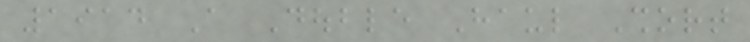1914 A Double Haul Short
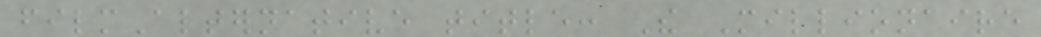filmAlternative title: The Millionaire
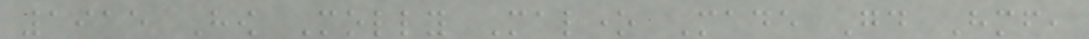1915 How Molly Malone Made Good Himself,
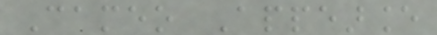Cameo Appearance
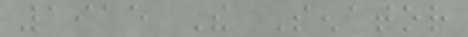1915 The Senator
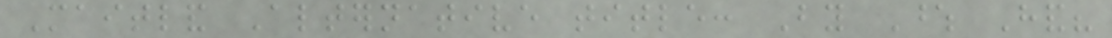Maitland Alternative title: By Whose Hand?
